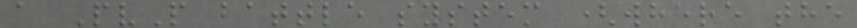a PvP battle system (where the
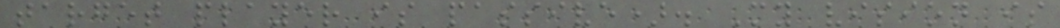target player is passive). My vision is
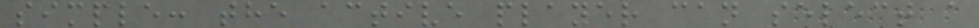simple: the active player can select a
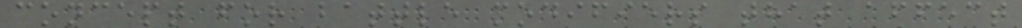concept for battle modifiers that affect
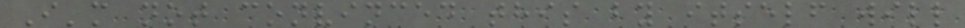I'm not convinced this by itself will
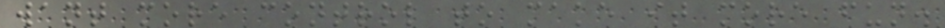want more control to make it more fun.
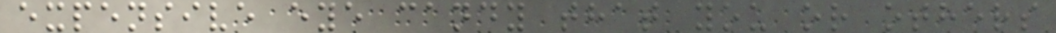expensive eye candy that you or others
